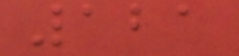121
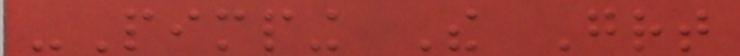-Pimping The Great
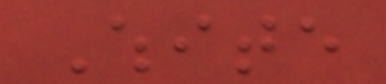White
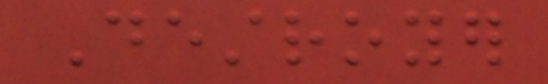Destroyer
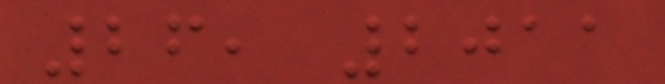26, 2011
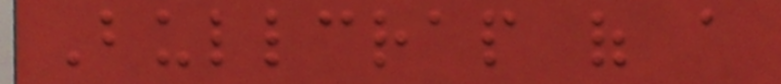Bullcrap of a
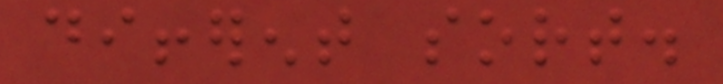different sort.
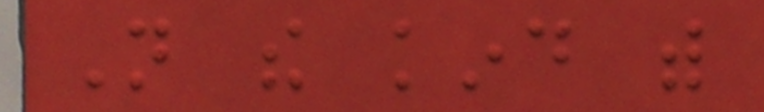Not the kind with
